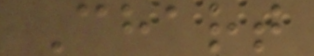Chart
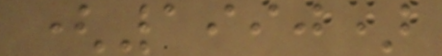(1990)
